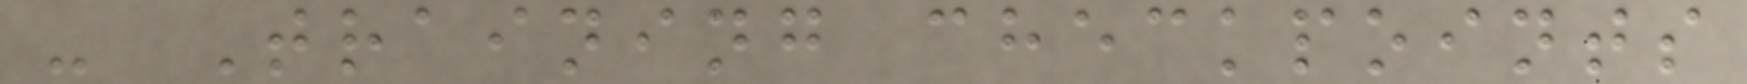- Training checkpoints
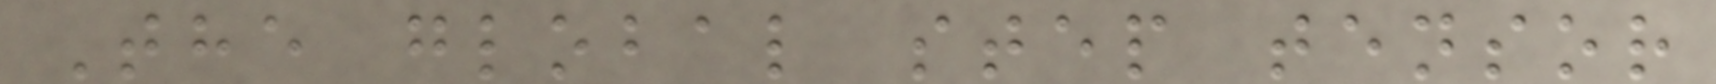The global step tensor
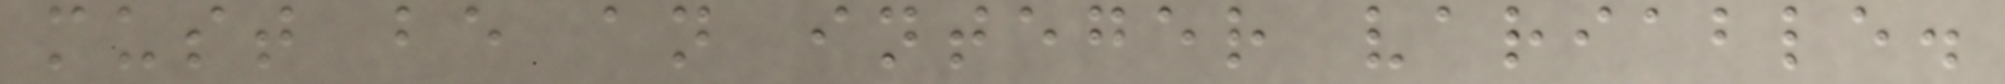must be an integer variable.
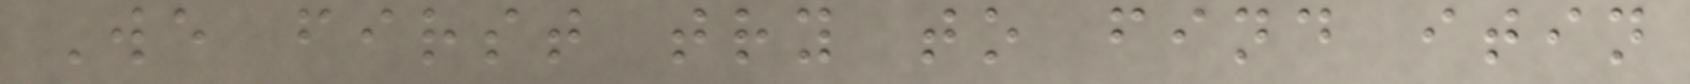We first try to find itin
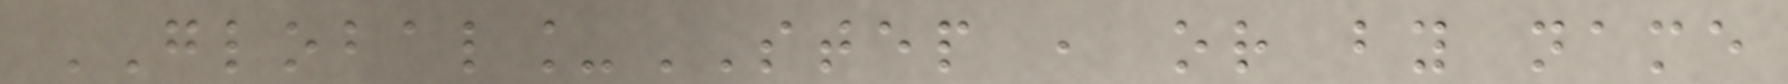GLOBAL_STEP , or by name
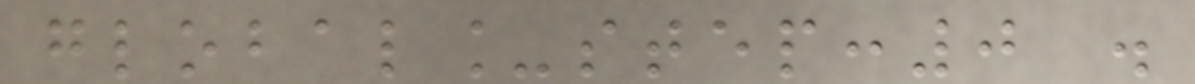global_step:0 .
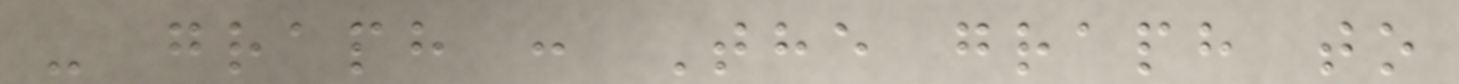- graph : The graph to
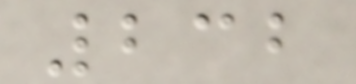232
